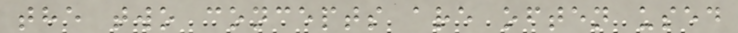the two concepts are often used
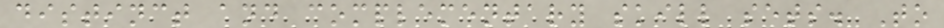distinct and complementary skill sets. To
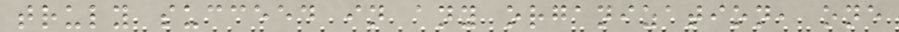truly succeed in any organization, one
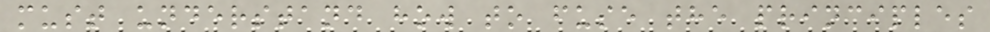must understand how to fuse the principles
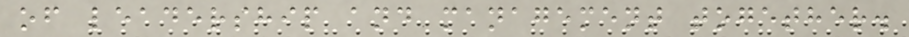of leadership and management together.
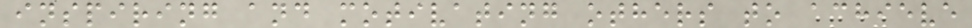inspiring and motivating others to achieve
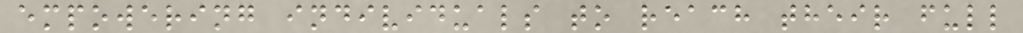empowering individuals to reach their full
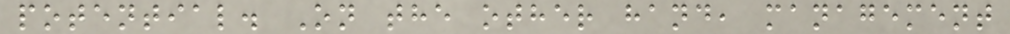potential. On the other hand, management
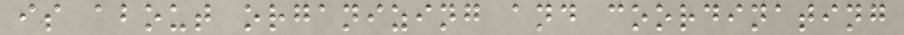is about organizing and coordinating
